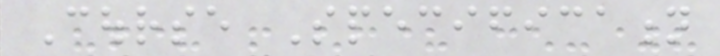Course Specification
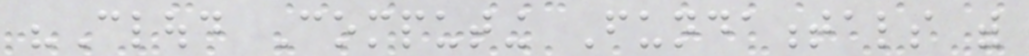"Cloud Computing Fundamentals with
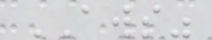AWS"
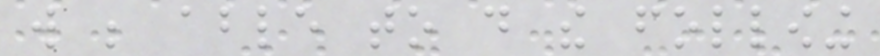will be able to do the following
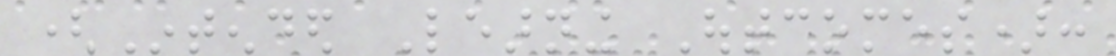(Intended Learning Outcomes):
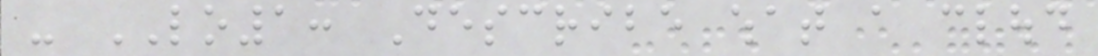- LO1: Describe what a cloud
